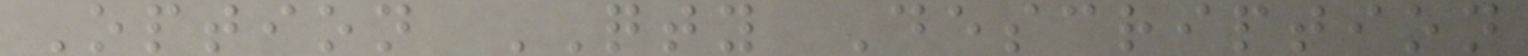Option QTY Description
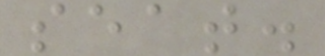seat.
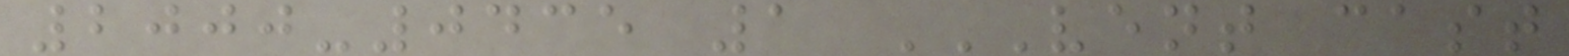2000-0435 1 VENT CAST
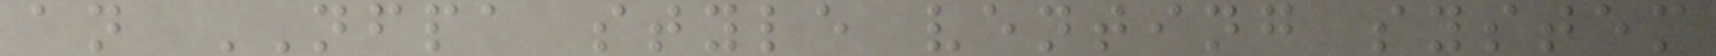an NFPA style venting system
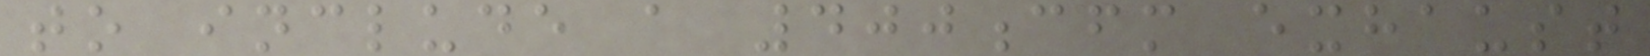to include a 400cfm exhaust
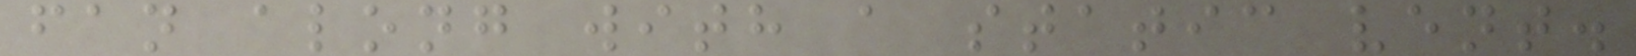fan along with a static vent.
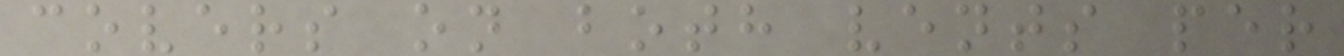covers on both vents per
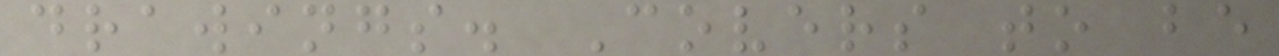drawings. Covers to be
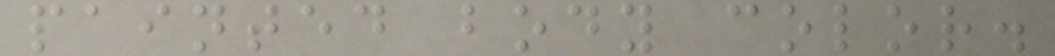painted body color.
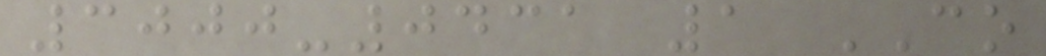3000-0431 1 CO
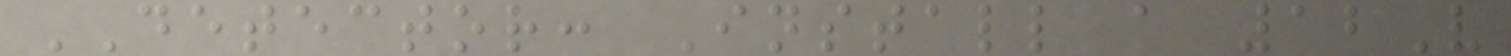DETECTOR: Install a 12V
